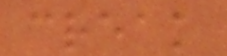creak
